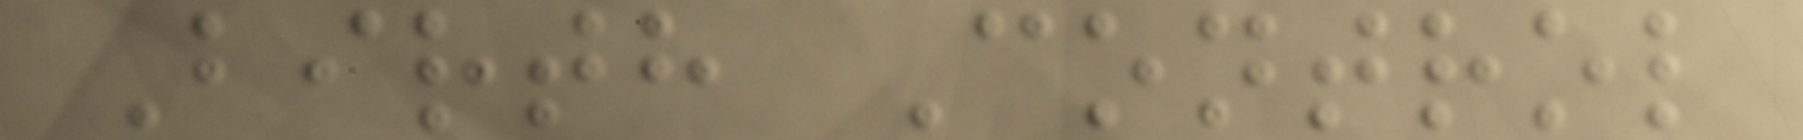Birth Control
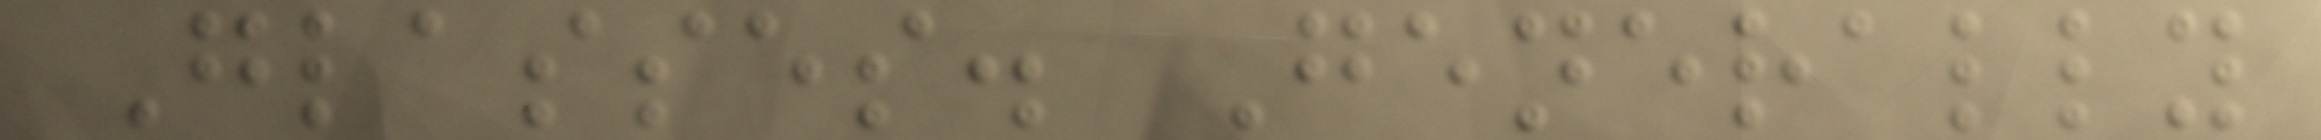Glasses. Generally
